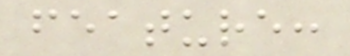feature:
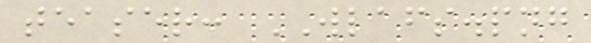teaser: WLAFS.png
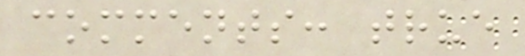comments: true
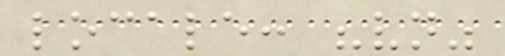locale: "vn"
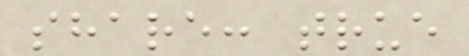share: true
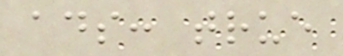ads: true
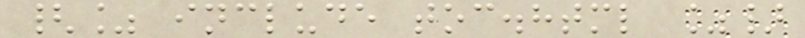{% include toc.html %}
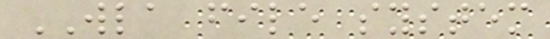WLA file system
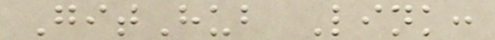GitHub Link:
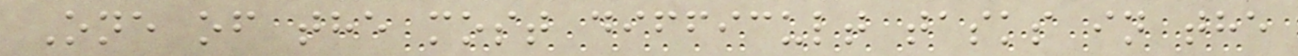One of the most difficult tasks in the
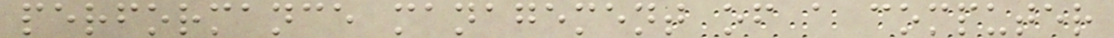performance management of a computer
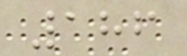186
